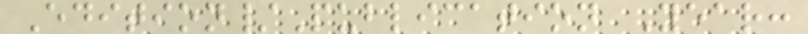Edition/Publication Year:
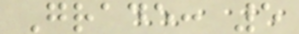Grade: 5
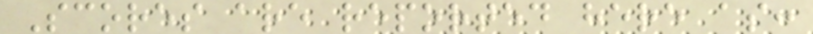Scores are reported here as:
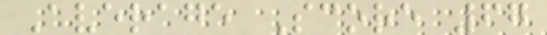Average Score 67
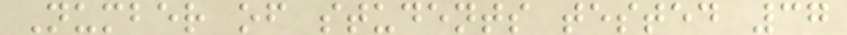Number of students tested 37
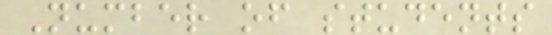Number of students
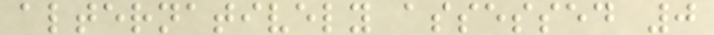alternatively assessed 0
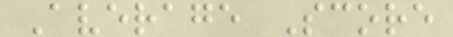Average Score
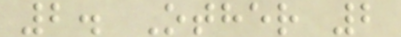2. Other 2
